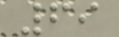69
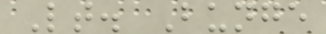Lt. Bunge
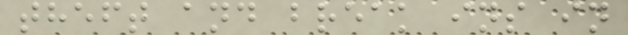theft and break ins in
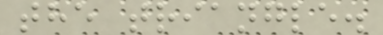the triangle.
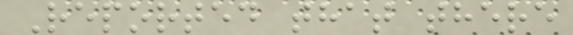Reported that there
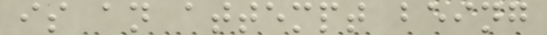is an attempt being
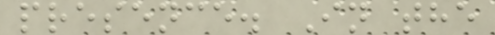presence. In the
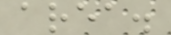area.
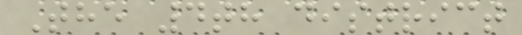The 4th district
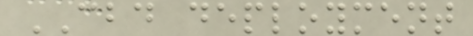CBD deployment
